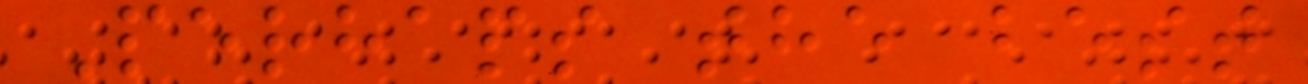Perhaps the best
